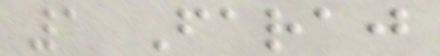1 Faraj
